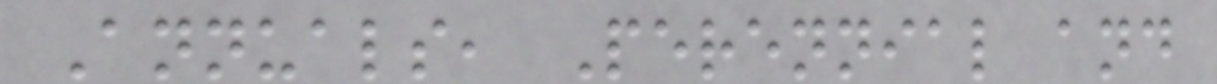Annuals, Perennial and
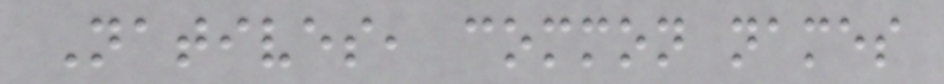Natives, common names
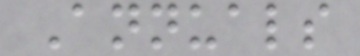Annuals
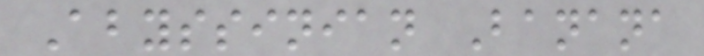Abyssinian Banana
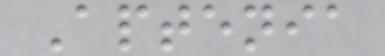Aptenia
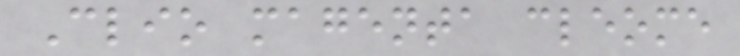Clio magenta cleome
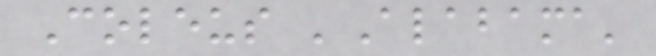Coleus 'Alabama'
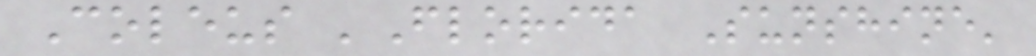Coleus 'Florida Sunshine'
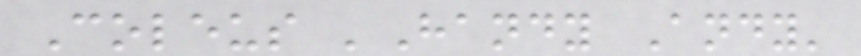Coleus 'Handy Andy'
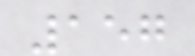157
